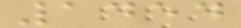1454
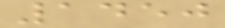1450
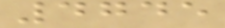4745
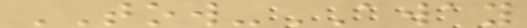TOW-AWAY
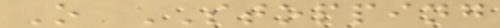O STOPPING
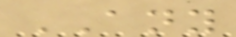ANY
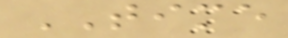TIME
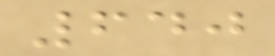640
